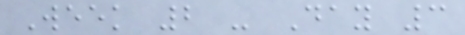Week 2 - Day 3
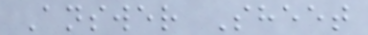Answer Sheet
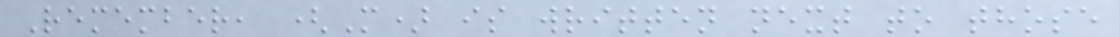Remember, (M) is written next to those
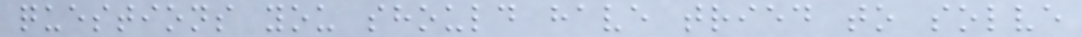questions you should have tried to solve
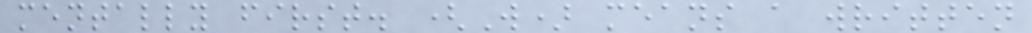mentally first. (W) means a written
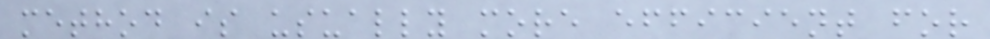method is usually more efficient for
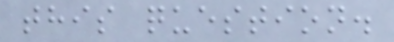this question.
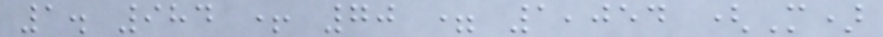1. 984 + 70 = 1,054 (M)
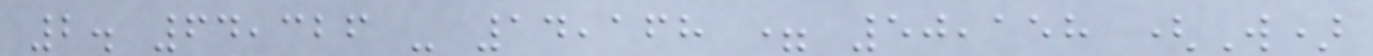2. 64,326 - 14,168 = 50,158 (W)
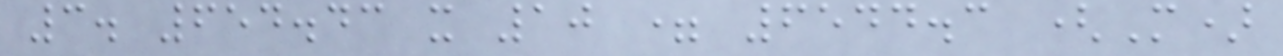3. 654.43 x 10 = 6544.3 (M)
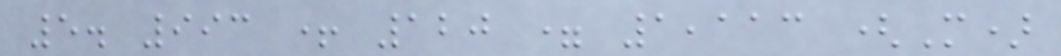5. 993 + 120 = 1,113 (M)
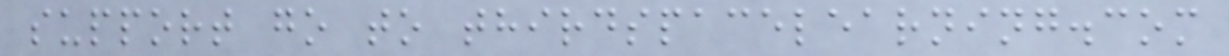support go to thirdspacelearning.com
